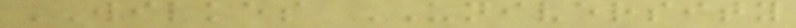WILKES UNIVERSITY
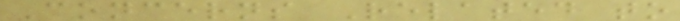Concerns Related to
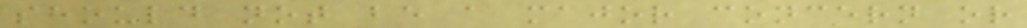should not be a major concern or
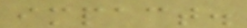impact.
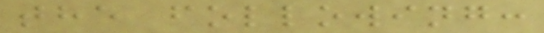the following:
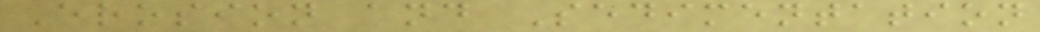Erosion and Sedimentation
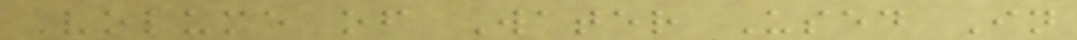Volume of Water Used In
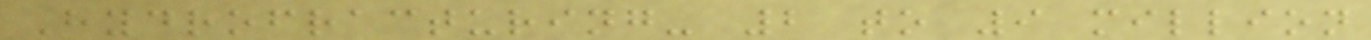Hydrofracturing- 2 to 9 million
